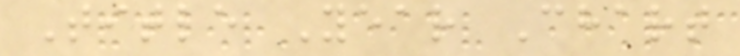Title Year Chart
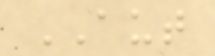AUT
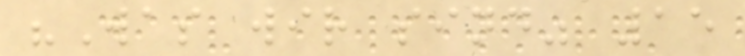"Was wir sind" 15
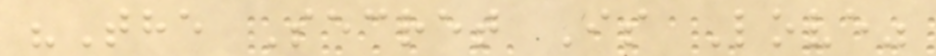"The Secret Is Love"
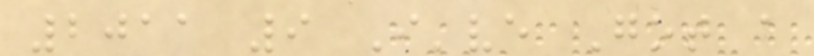2011 9 I've Got a
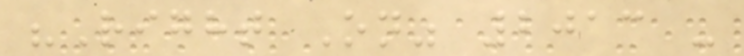"Right On" 2013 -
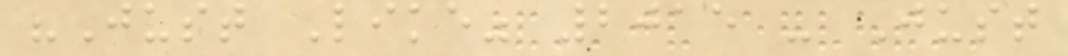"Just Like" 2015 - Just
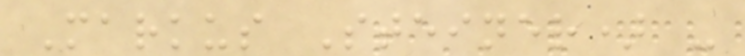Markus Steiner) -
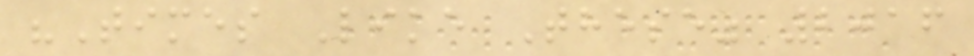"Times Like These" 2016
